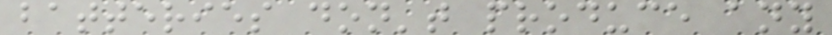batteries don't produce any
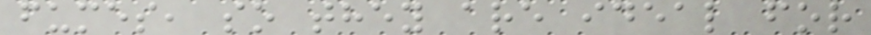fumes, so they are ideal for
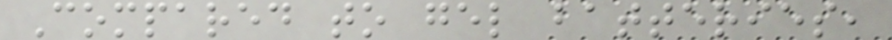Compared to gel batteries,
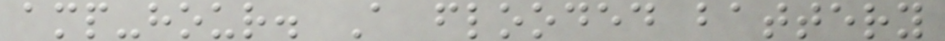amp-hour. A flooded battery
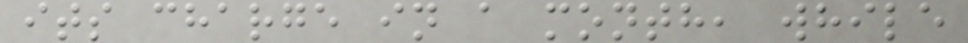its charge in a month, while
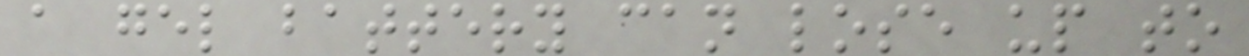a gel battery can lose up to
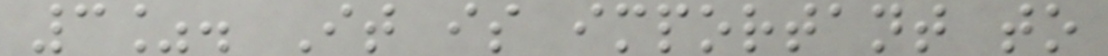3%. It is important to
